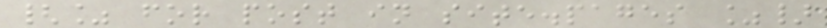{% for post in site.pages %}
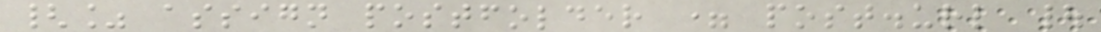{% assign postfolder = post.url |
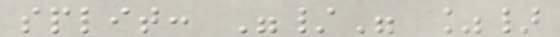split: "/" %}
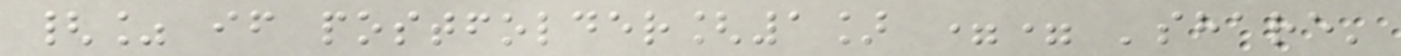{% if postfolder[1] == 'share'
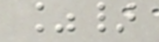%}
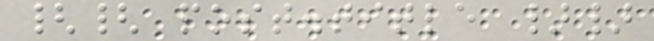{{ post.title }}
